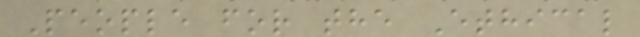People for the Ethical
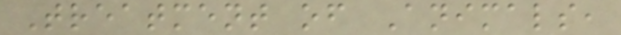Treatment of Animals,
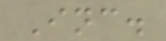Inc.
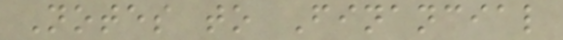Notes to Financial
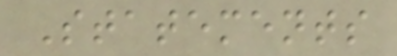Statements
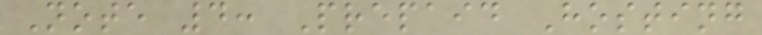Note 4: Prepaid Hosting
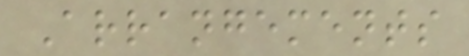Arrangements
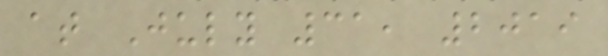at July 31, 2019
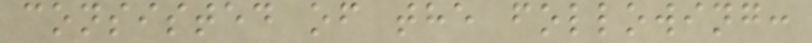consisted of the following:
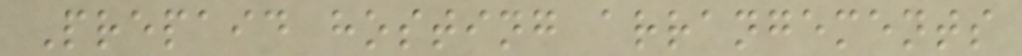Prepaid hosting arrangements
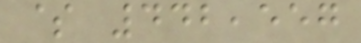$ 442,557
